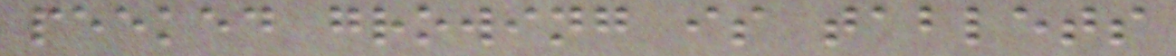peeked growing is tablets
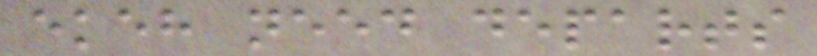ekeh need departs
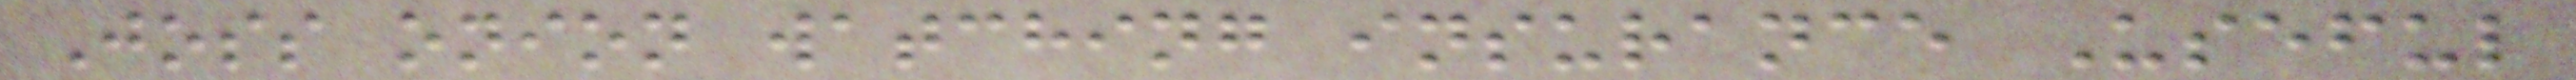Joss onion watching insurance Useful
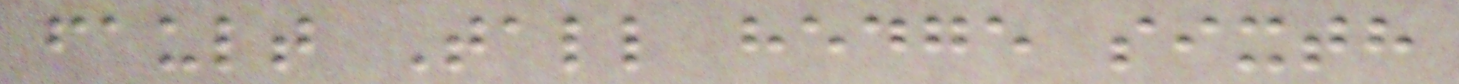fault Tall hedge sixth
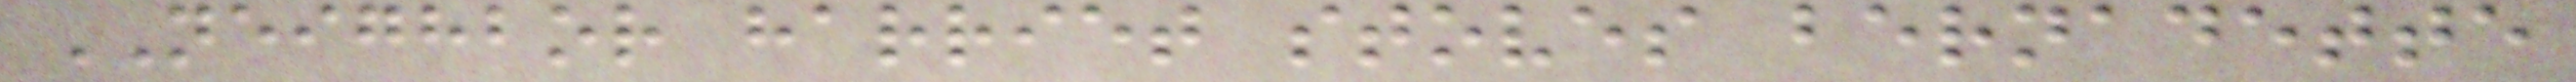NEIGHBOR harriet stoves bernadette
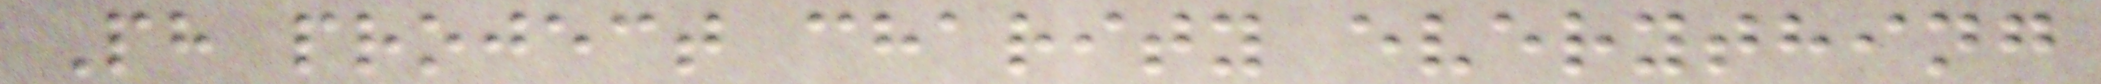Ph project charity everything
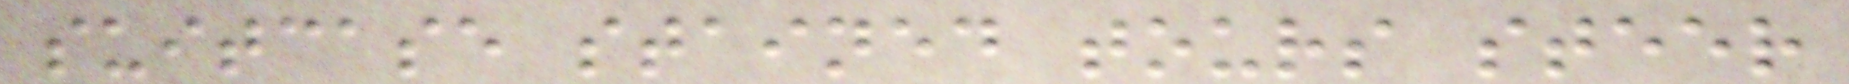suitcase stained tours steer
